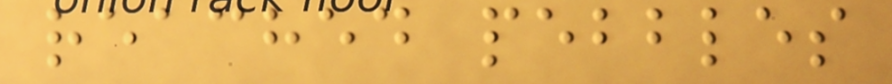reached pebbles
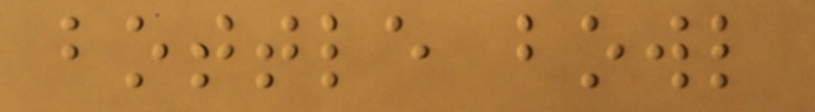bottle bowl
